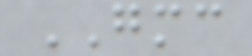GMC
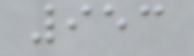953
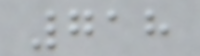718
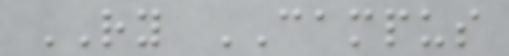RY CAMPUS
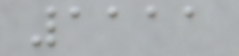1111
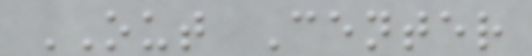OUT Center
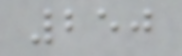250
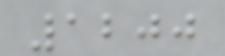1200
